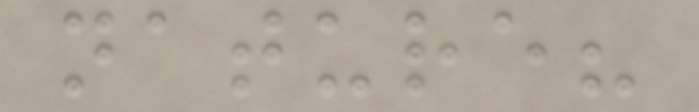nature?
